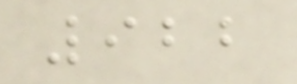922
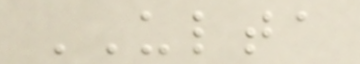ULTA
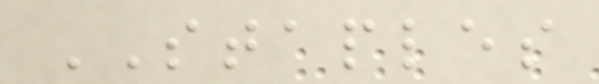STAPLES
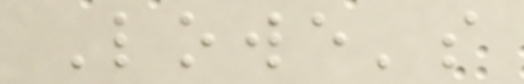Lowe's
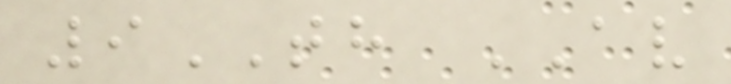9TH AV
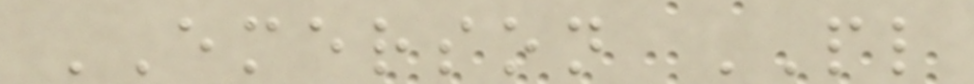EMERSON PL
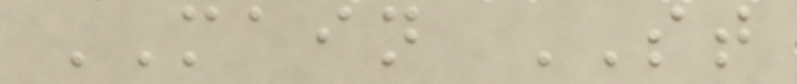MAIN ST
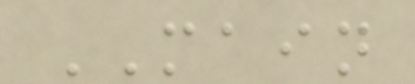MAIN
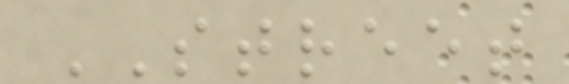STREET
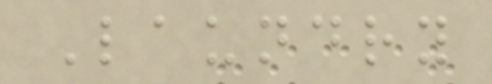Laundry
